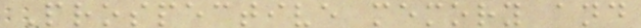Prospective memory and
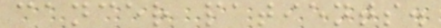cancer patients.
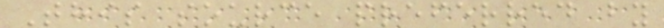This source preferred by
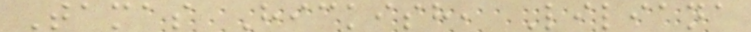Tamas Hickish, Liliana
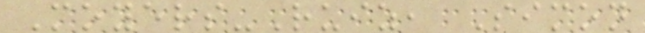Moyers-Ruiz, Simon
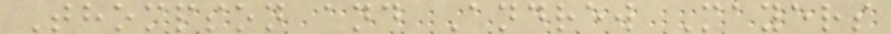Thompson and Andrew Mayers
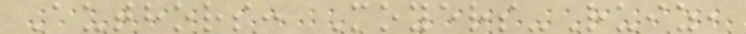Authors: Moyers-Ruiz,
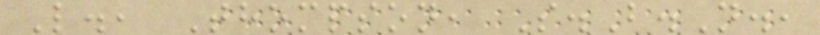L., Thompson, S.B.N.,
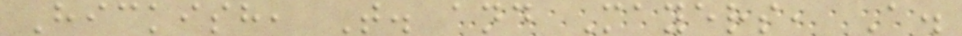Hickish, T. and Mayers, A.
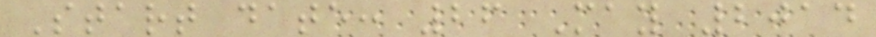Start date: 26 May 2014
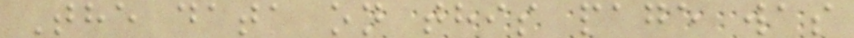The data on this page was
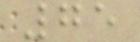75
